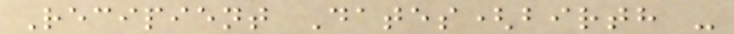Recipient Dates(birth -
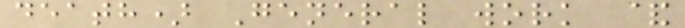death) General work &
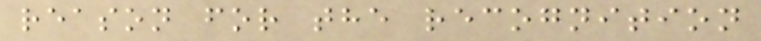reason for the recognition
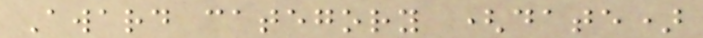Award category (date)
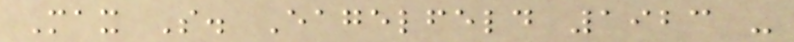Max S. Eagelfeld 1923 -
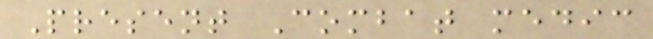Present Combat medic
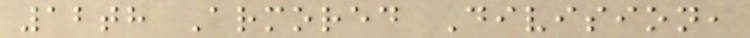12th Armored Division,
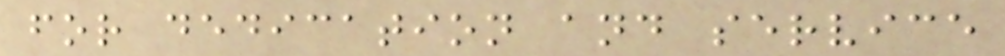for dedication and service
